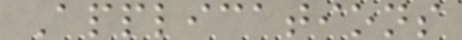Applications
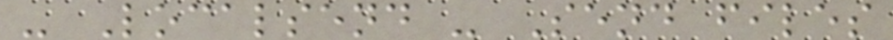- Localsend - Send files
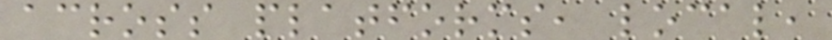across platforms, local,
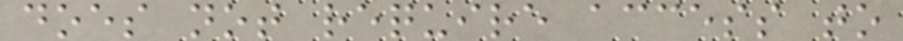does not require access to
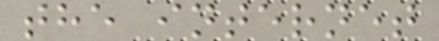the internet
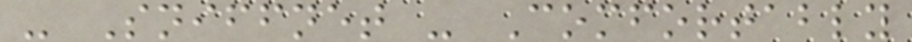- Sniffnet - Comfortably
